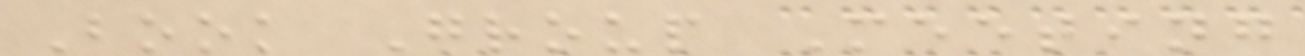Book Group Meeting
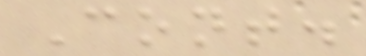Cont.
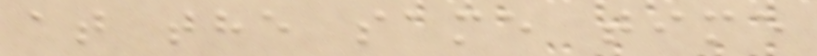at the same time
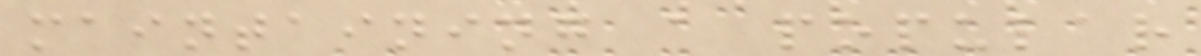maintaining a popular
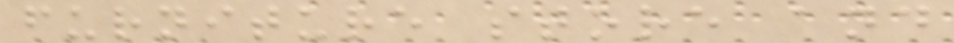furniture store and
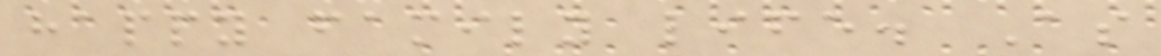happy family life. As
